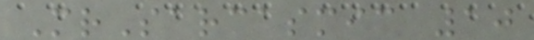MrSarcasmic 10
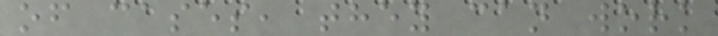of cases, they can work
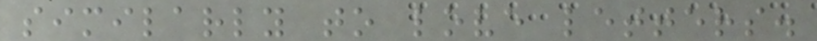similarly to love letters.
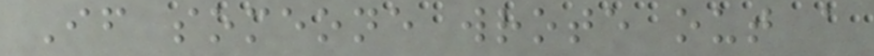If someone wrote out a
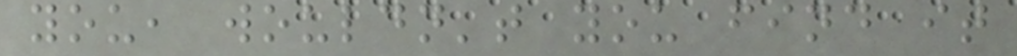you, wouldn't you find it
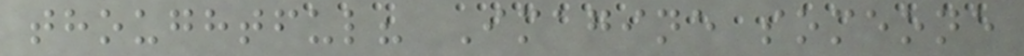thoughtful? Imagine someone
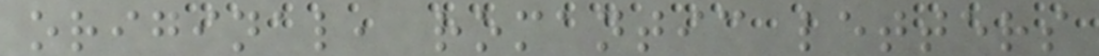original, romantic letters
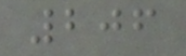206
